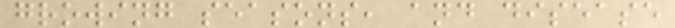growing seasons, and disease
